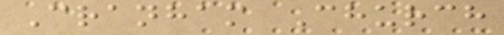Cranham Church
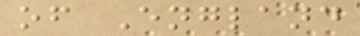of England
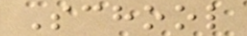School
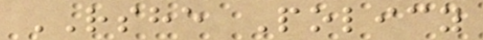RSHE Policy
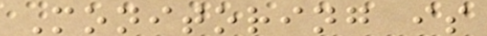Monitoring is
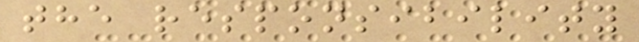the responsibility
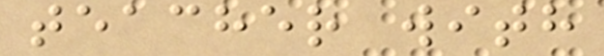teacher with
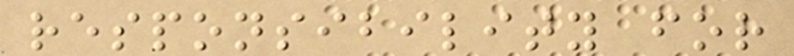responsibility for
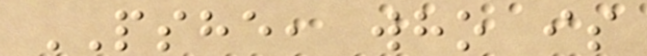PSHE, who is
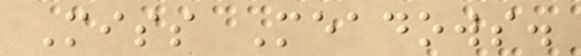Miss Meadows.
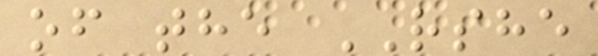of the RSHE
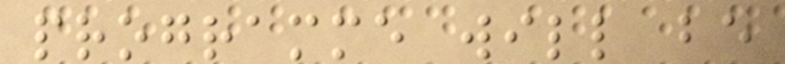programme will be
